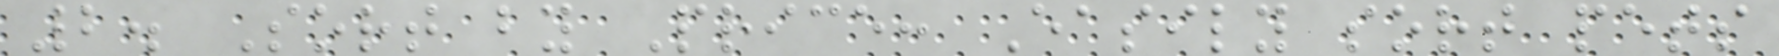2. Sort by Price: Easily sort pets
